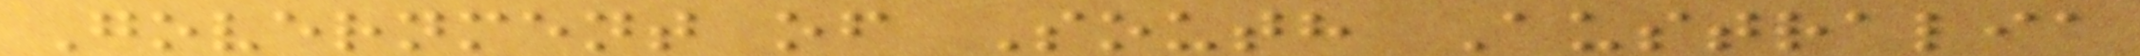Government of South Australia
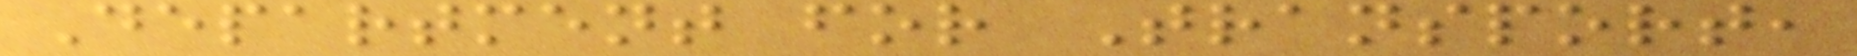Department for Transport,
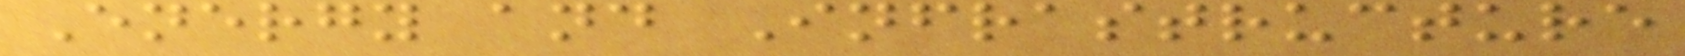Energy and Infrastructure
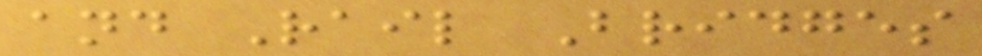and Rail Bridges
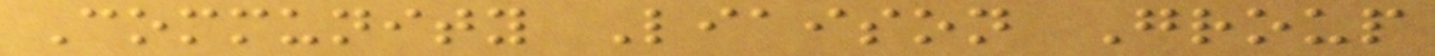Community Liaison Group
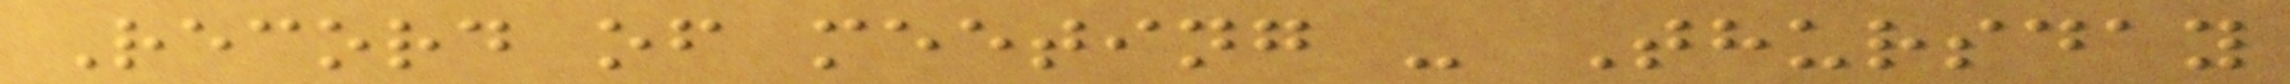Record of meeting - Thursday
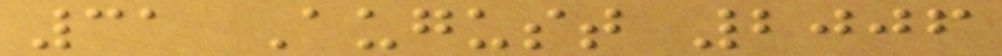31 August 2006
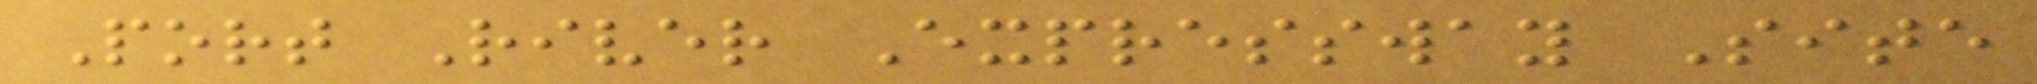Port River Expressway Site
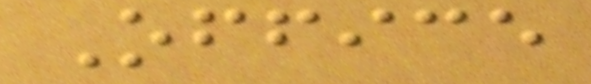Office
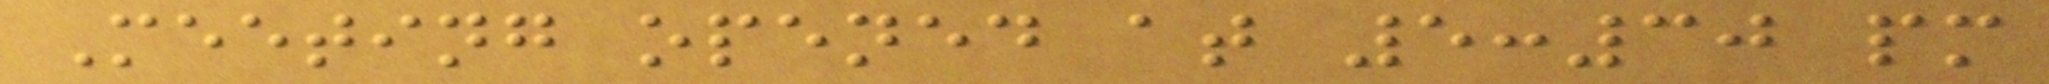Meeting opened at 5:30 pm
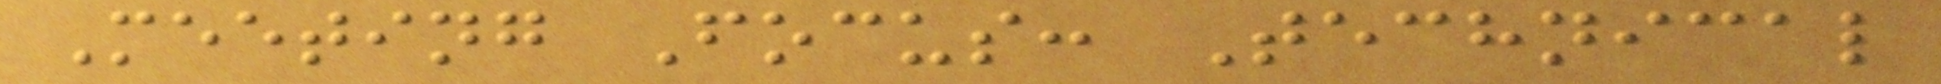Meeting Focus: Technical
